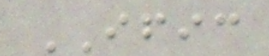IFIC
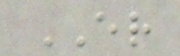ER
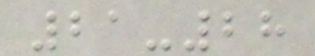21-28
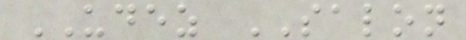UDEZ SALON
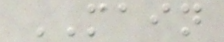MAIN
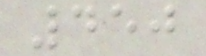450
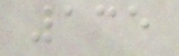135
